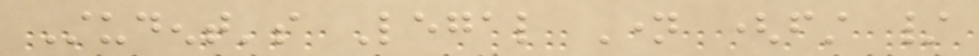Student's Legal Name (first /
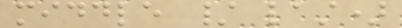middle / last)
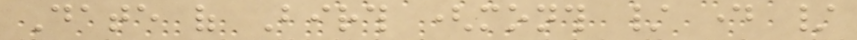Date of Birth (month / day /
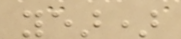year)
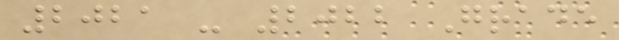2021 - 2022 Grade
